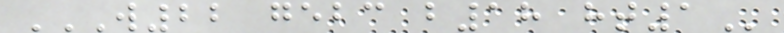W22 GEBC B18 HT1
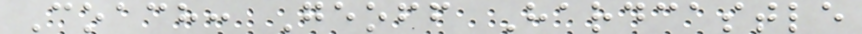Coach: Geoff Hardcastle
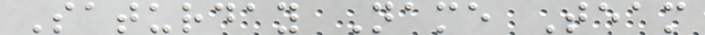Saturday Name Team
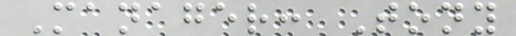Manager: Tony
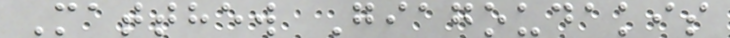Matthew Giagoudakis
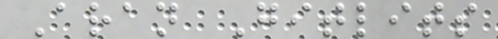Aran Gitlits
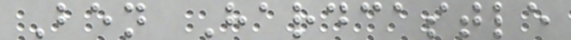Ben Hardcastle
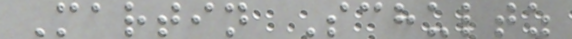Martin Schultz
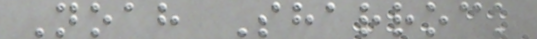Noah Sharrock
